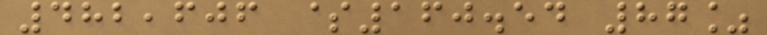482,606 $160.54 87%
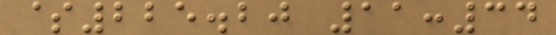$225.20 11:34
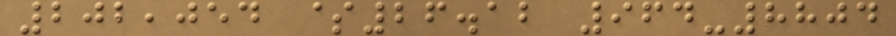202,054 $26.12 964-8804
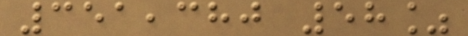351,380 58%
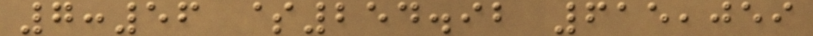7:56 $254.92 615,059
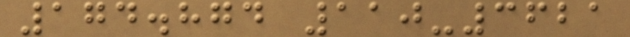174.874 110-3621
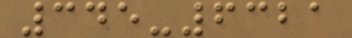345-6321
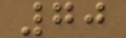70
